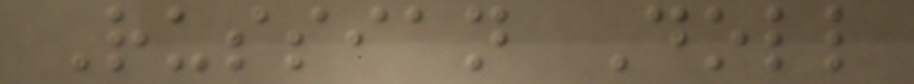Russian Doll
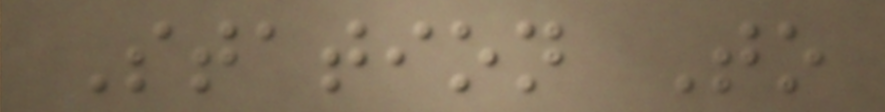Station To
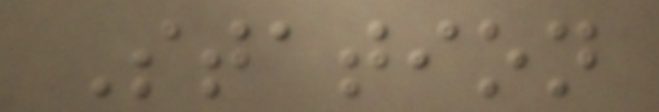Station
